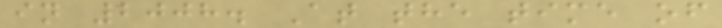in 2008. At the time of
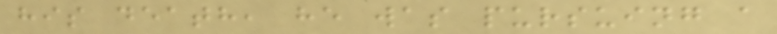his death, he was pursuing a
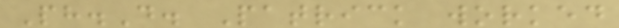Ph.D. Patrick worked
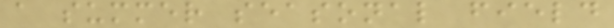a summer seasonal field
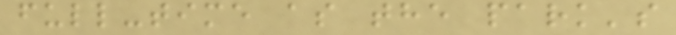full-time as the park's
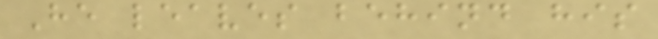He leaves behind his
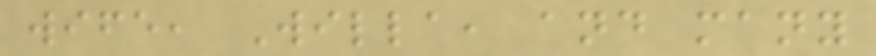wife, Willa, and many
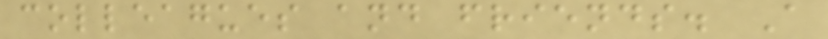colleagues and friends. A
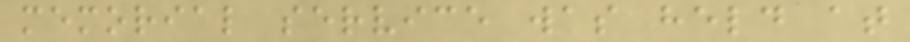memorial service was held at
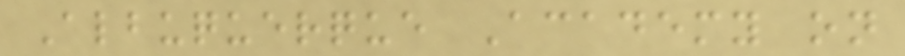Albuquerque Academy on
